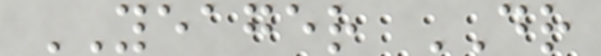YEAGER DR
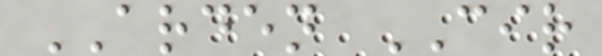ARDEN CIR
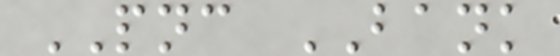PNC BANK
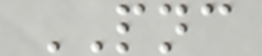PNC
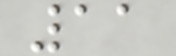11
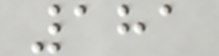181
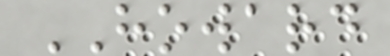HOWARD
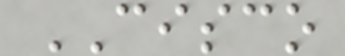CISCO
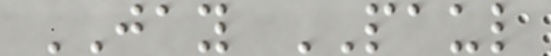JAY PAUL
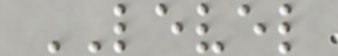LEVEL
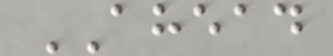AHEAD
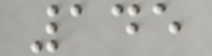145
